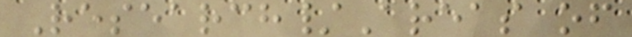Research/Areas of
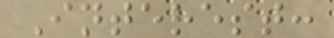Interest:
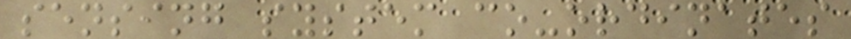sensing system co-ordinates
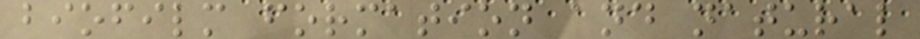biofilm formation and natural
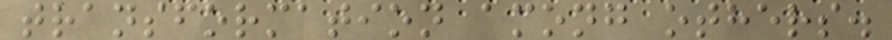transformation among others.
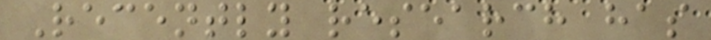Recently research has
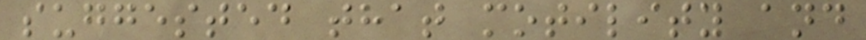suggested that motility and
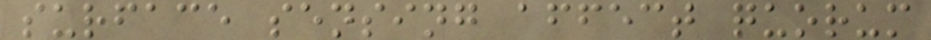surface sensing affect quorum
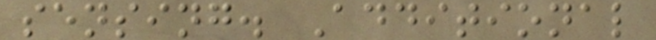sensing. Additional
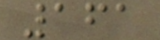161
